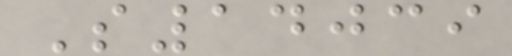S14039
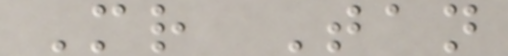Mr Tan
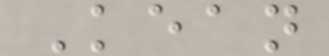Kean
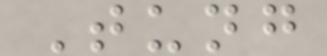Tung
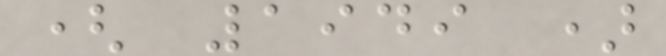( 1949 )
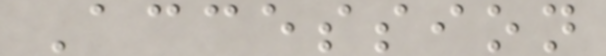Accession
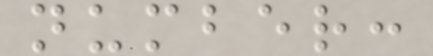number:
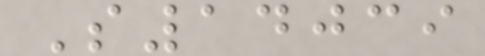S14039
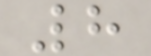8
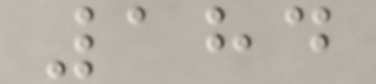184
